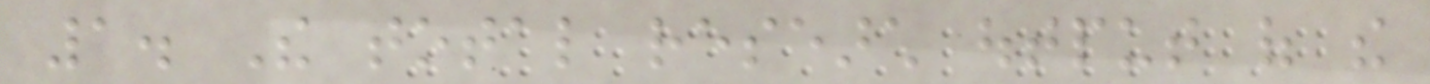1. The total research output of the
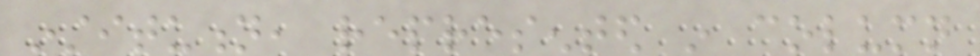institution, represented in column
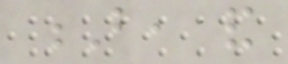B, and
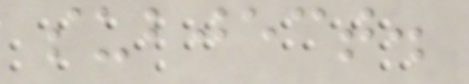subject.
